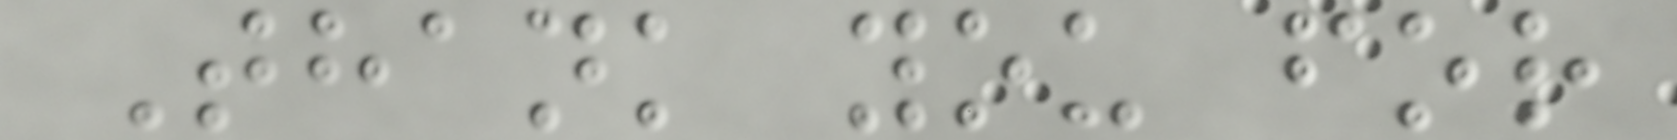Thank you for
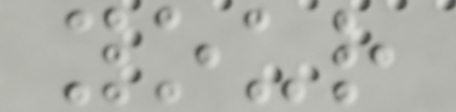your
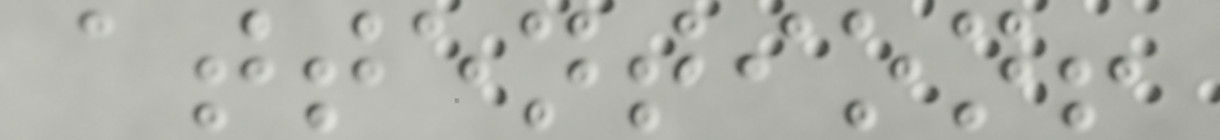attention!
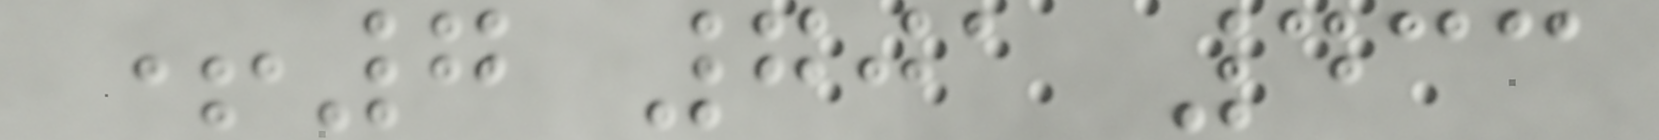+7 701 433
